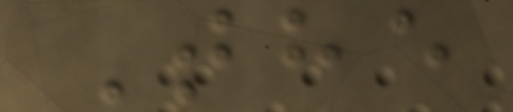The
